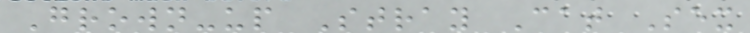Grown-up Stray Cat Sex
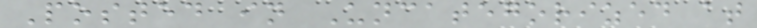Posted in Uncategorized at
